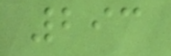293
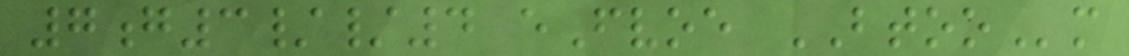7g3//4 eFvoe BTOOm
